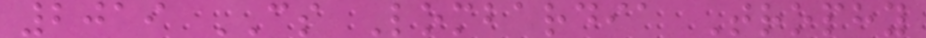2019 CS Lombardia Trophy
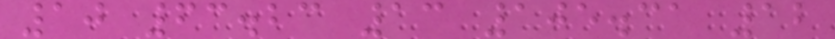10 63.23 13 105.31 12
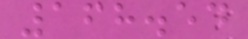168.54
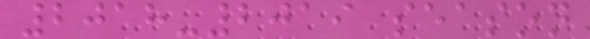2018-2019 season
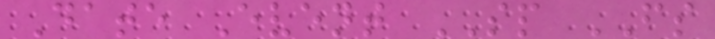Date Event SP FS
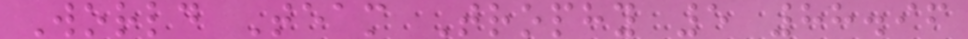World Team Trophy 5 88.96
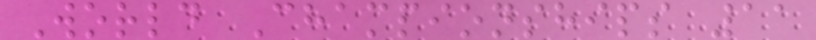World Championships 11
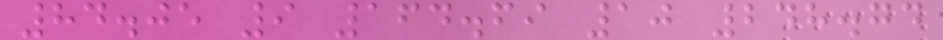84.05 9 164.69 10 248.74
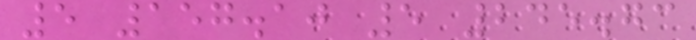5 157.10 5 245.73
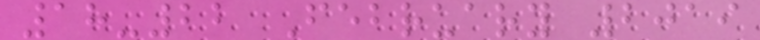18-22 February 2019
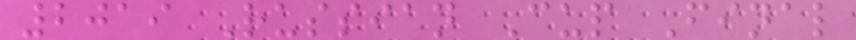2019 Russian Cup Final
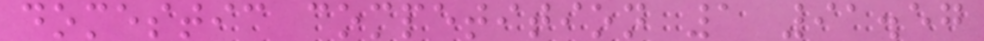domestic competition 1 91.57
